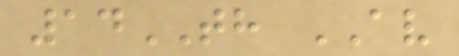14TH AV
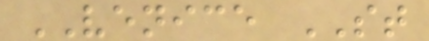VENICE ST
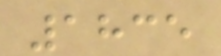1835
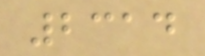2314
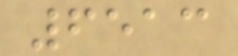6513
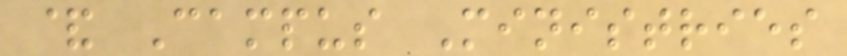& Campus Ministries
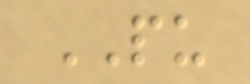PU
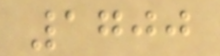1700
